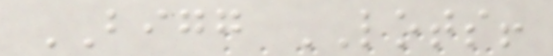BIGG LOTS!
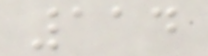114
